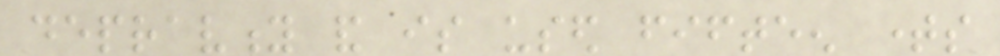depravity and is used fifteen times
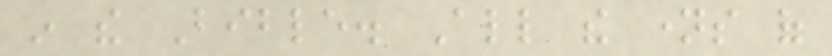in the Bible. All the names of
